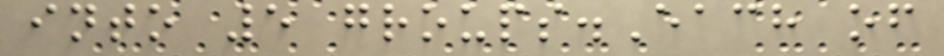into 5 groups.Each of
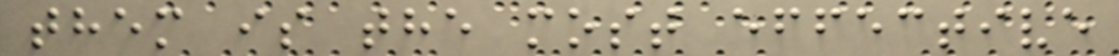them is the most effective
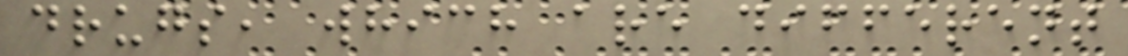drugs, which are different
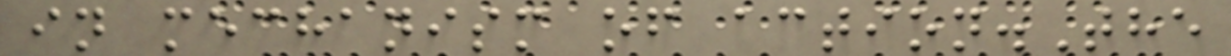in mechanism of action.The
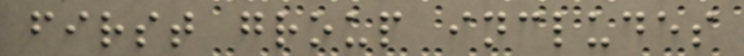first group includes
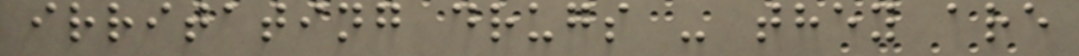irritating drugs - they are
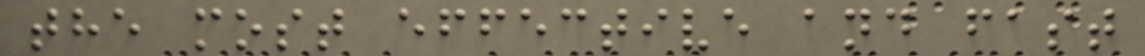the most effective and fast
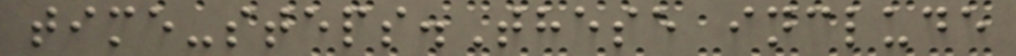time-steps.These include
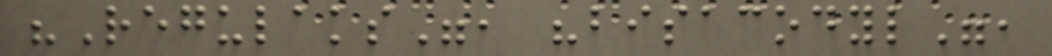"Regulaks", "bisacodyl",
